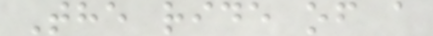The ride of a
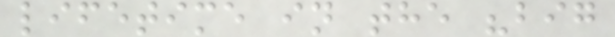lifetime in the "big
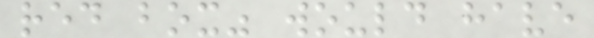red box" would have
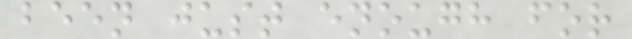been just enough for
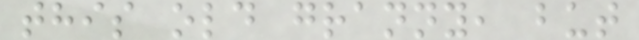this old granny, but
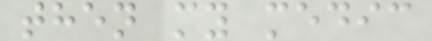then my medic
